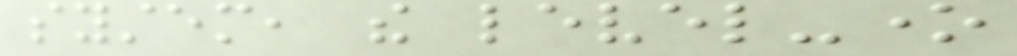system, the level-one
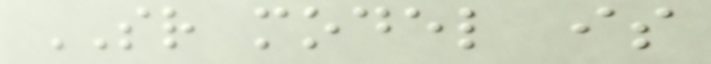SR model is
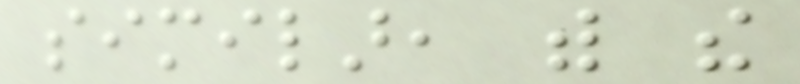similar, with the
